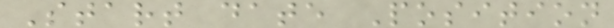Start date Position
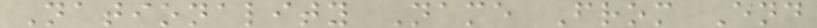Nationality Name From End
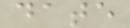date
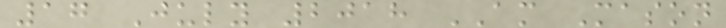17 July 2018 AM Mason
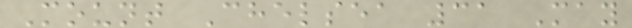Mount Chelsea 31 May
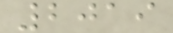2019
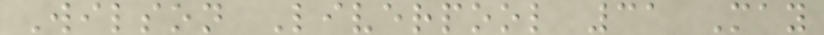Wilson Liverpool 31 May
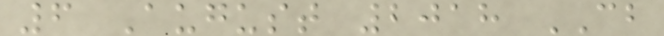6 August 2018 CB
